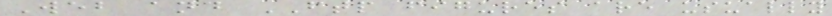Web and FTP figures are usually
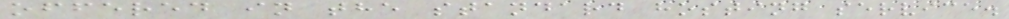offered in the standard hosting service.
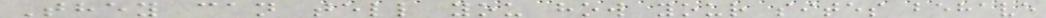They can tell you how your sites behave
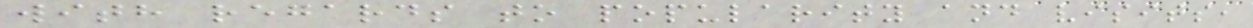with regards to popularity and visits,
